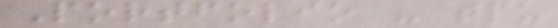Portfolio - tpu
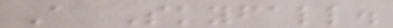A Skyfall.
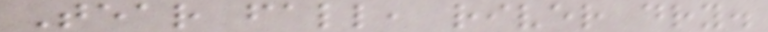Tear fall, river dry.
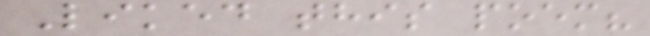Liked this poem?
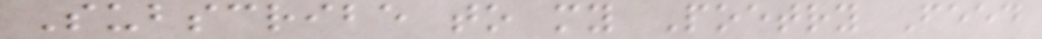Subscribe to my Poetry Feed
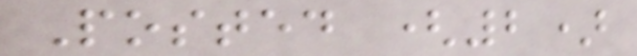Posted (2)
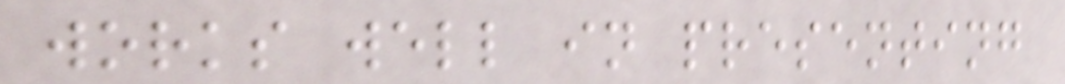works well in presenting
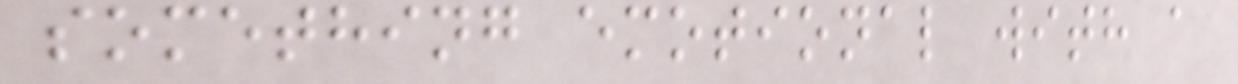something emotional with a
